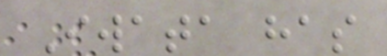Iwata has
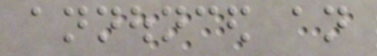announced an
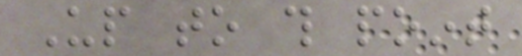Up to this point
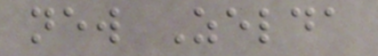new Zelda
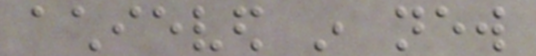achieved in new
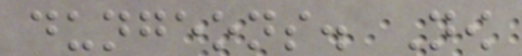dungeons. Now
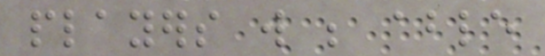players will be able
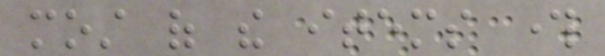most of the items through
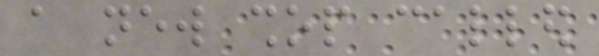a new shop called
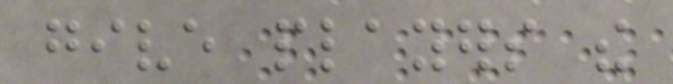give players the
